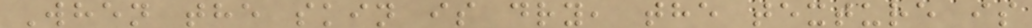When the skin is dry, the texture is
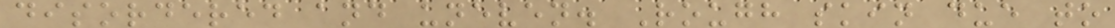disordered and uneven. Rough skin due to
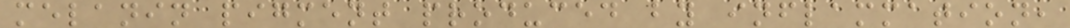melanin pigment produced by inflammation,
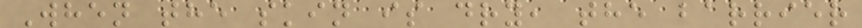When the skin is dry, the barrier
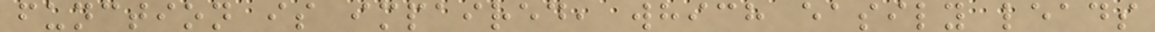function is impaired, which easily leads
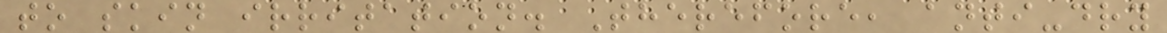to skin irritation. Therefore, anti-dry
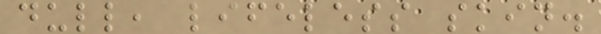dull, lifeless skin.
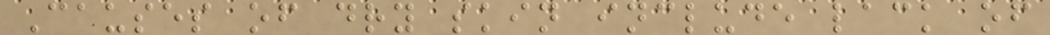Causes of dry skin include lack of
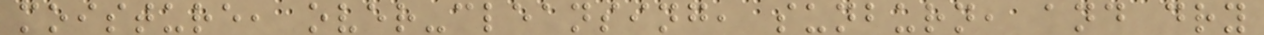moisture, over-cleansing, sunburn, and dry
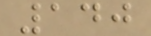140
